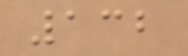132
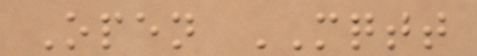Open MQTT
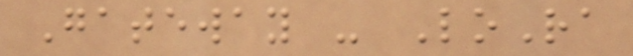Gateway - LoRa
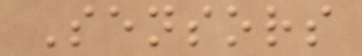Sensors
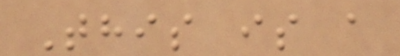This is a
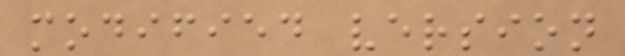modified version
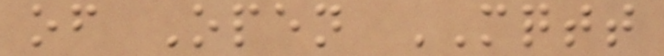of Open MQTT
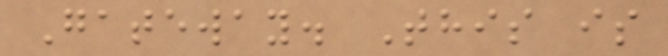Gateway. This is
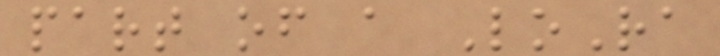part of a LoRa
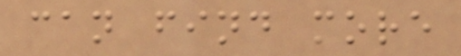can find more
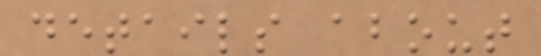details about
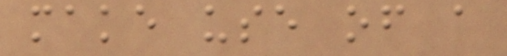make use of a
